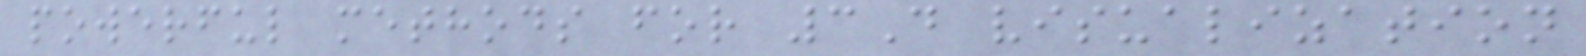powerful methods for 3D visualization
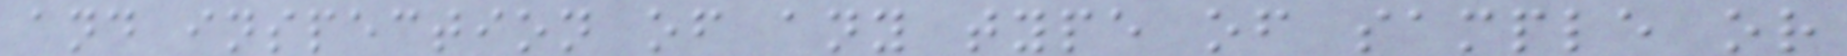and inspection of any type of sample or
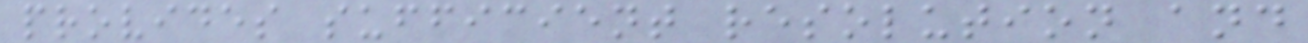provides sufficient resolution and
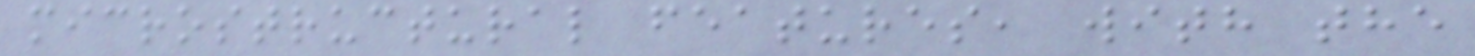microstructural features, with the
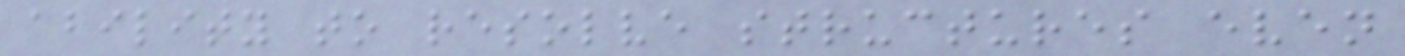ability to resolve structures even
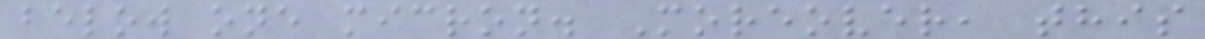below one micron. Moreover, this
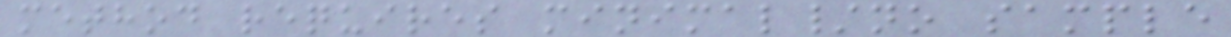method requires minimal/no sample
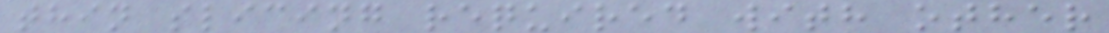thin slicing required with other
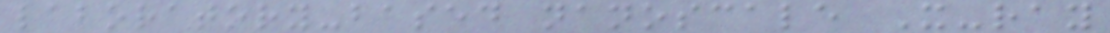laboratory-based nanoscale X-ray
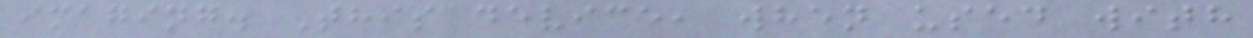imaging. This device, when used with
